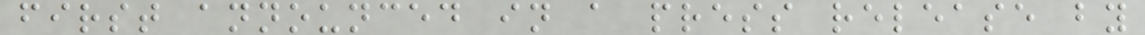first announced in a press release by
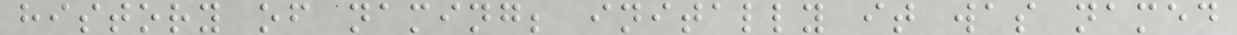history of naming; initally it was named
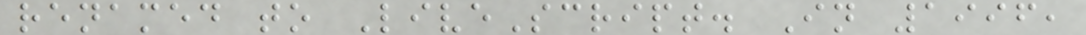renamed to LiveScript. In 1996,
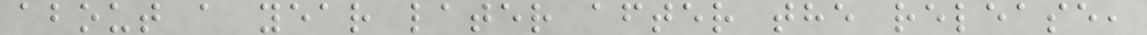about a year later after the release,
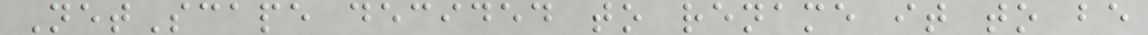NetScape decided to rename it to be
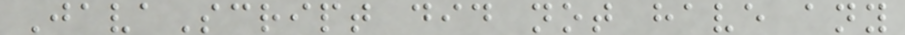JavaScript did not have any
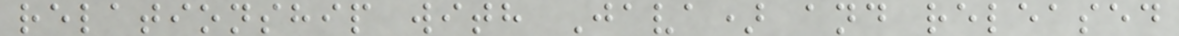relationship with Java) and released
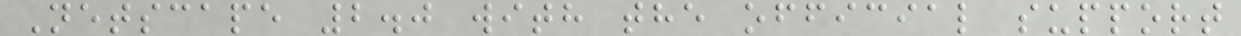Netscape 2.0 with the official support
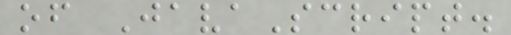of JavaScript.
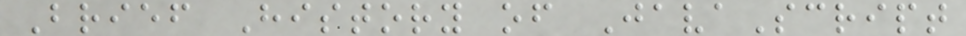Brief History of JavaScript
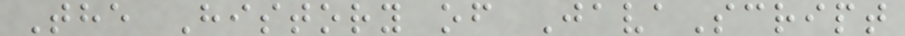The History of JavaScript
